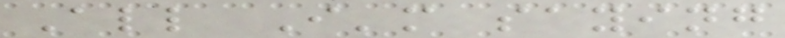All I'm saying
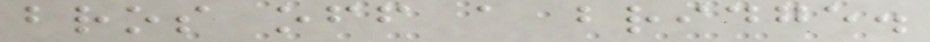bros off a bridge.
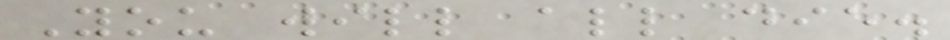You will all die.
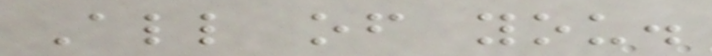All of you.
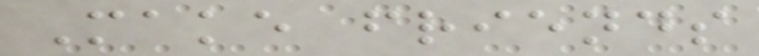Make friends
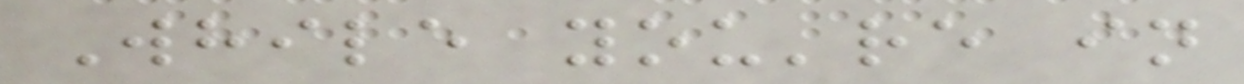While you're in
